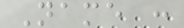Name :
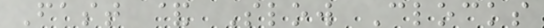Fast & Slow Clocks
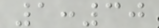1:30
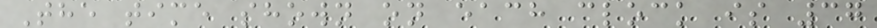The time shown on each clock is 37
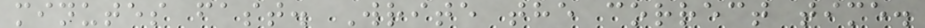minutes fast. Write the correct time.
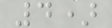4)
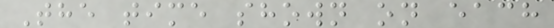The time shown on each
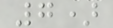7)
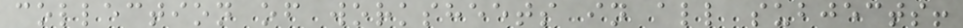collection of worksheets in all subjects!
